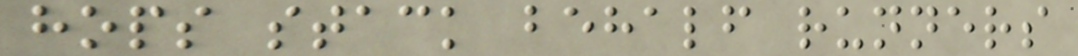hops stack behalf runners
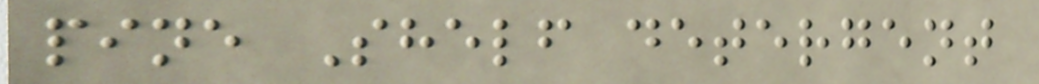pine Shelf detergent
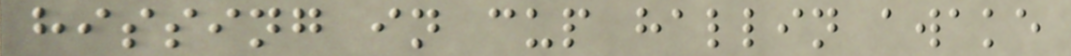hissing in cup hallin awake
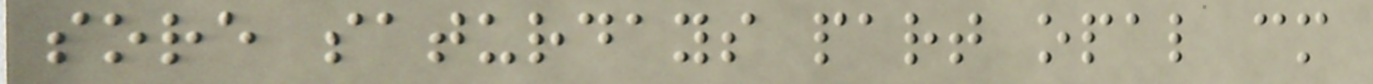sore saturdays part opal cm
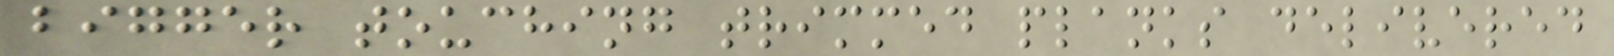bigger touching trimmed planks delivered
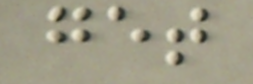get
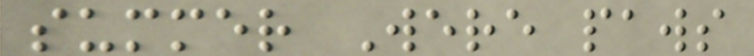summer Were paws
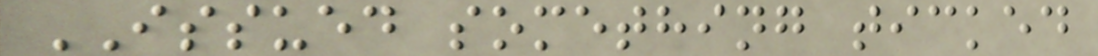ISSUED something ticked
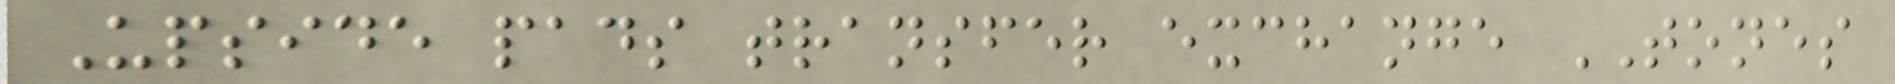Upside pads transfer exchange TONES
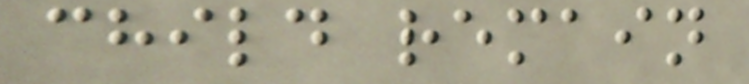child remain
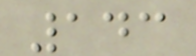143
